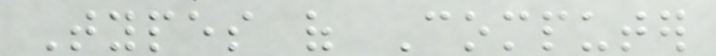Types of Computer
